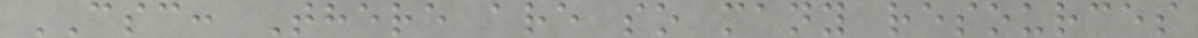CSC: There are so many resources
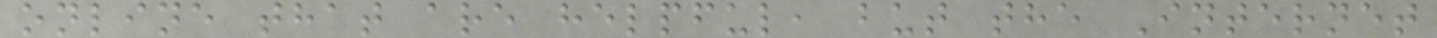online that are helpful, but the Internet
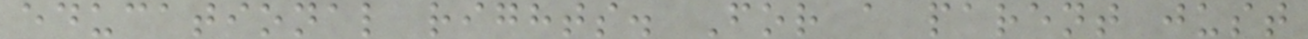educational rights. For a parent just
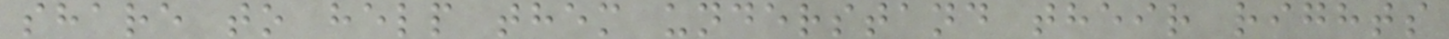share to help them understand their rights
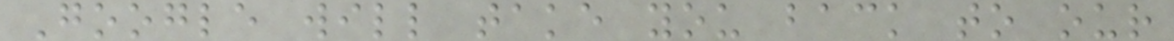Google will take you back to our
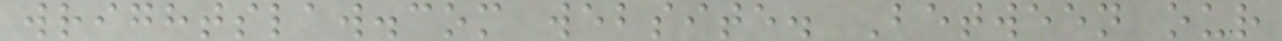wrightslaw.com website. Between our
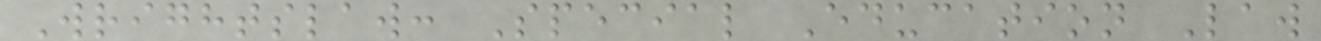Wrightslaw: Special Education Law
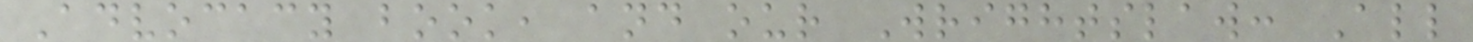Advocacy book, and our Wrightslaw: All
